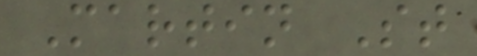Martin St
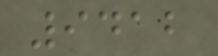9412
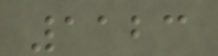1123
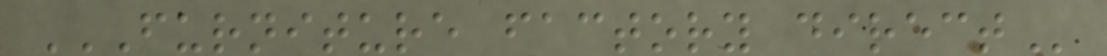FURNITURE FACTORY DIRECT
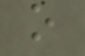o
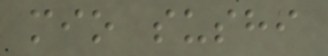mio sushi
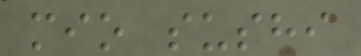mio sushi
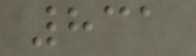831
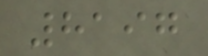8197
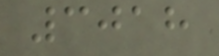3018
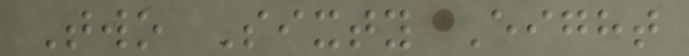Two Sixty Eight
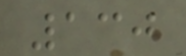130
